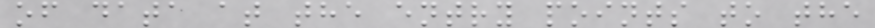of data at the entry points to the
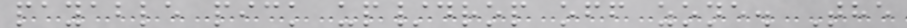payable pick up/drop off zone. The
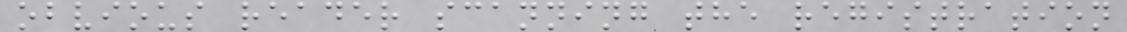obvious reader scanning the registration
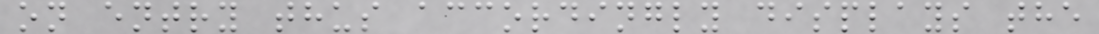on entry thus accordingly displays the
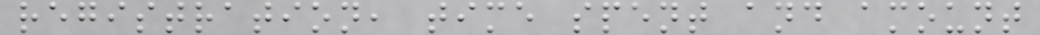registration, time spent and amount
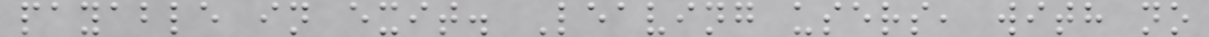payable in exit. Leaving users, with no
